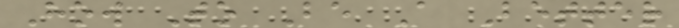How To Be A Better
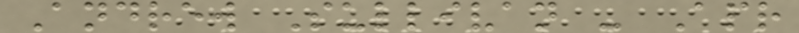Andrew Sullivan - Apr
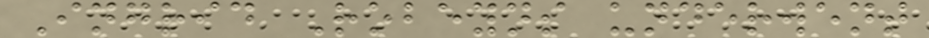Ingrid Robeyns underwent
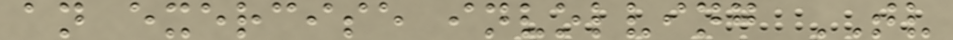an exercise involving TV
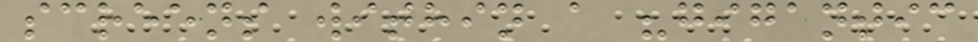screens within a "gigantic
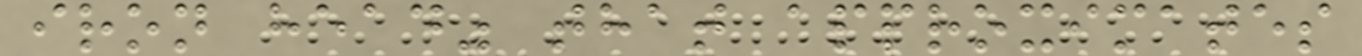iron head" that approximates
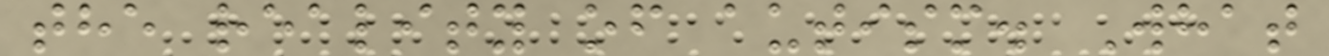the reality of autism. What
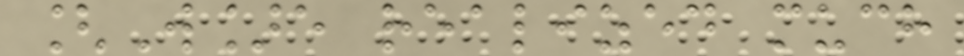[W]e realized much
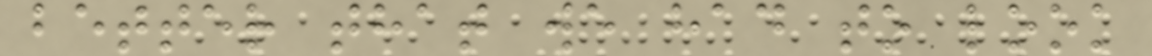better that we had to look
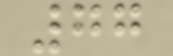77
